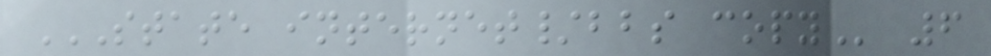STATE INTERNET/BBS COPY 6
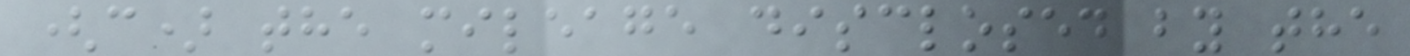(c) the mileage disclosed by the
